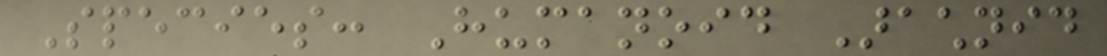Species: Humanoid Arachnid
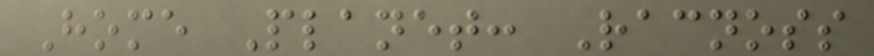Home Planet: Racnoss
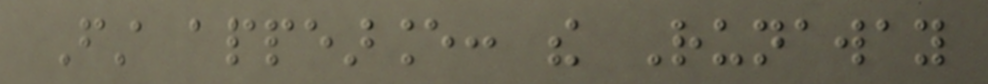First appearance: the Runaway
